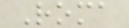Roma
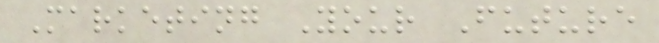Marketing Your Future
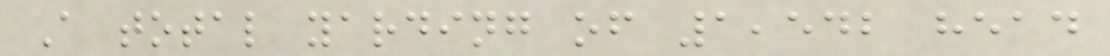A total yarding of 1,542 head
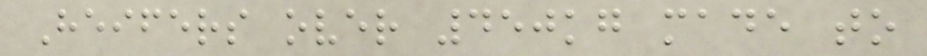Heifers over 450kg made to
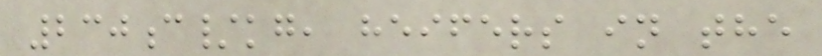230c/kg, heifers in the
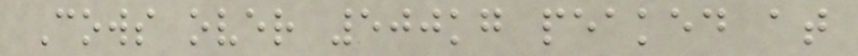Cows over 500kg peaked at
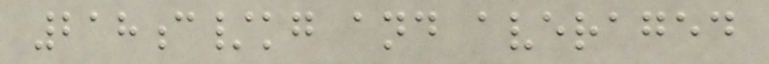218c/kg and averaged
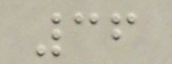36
